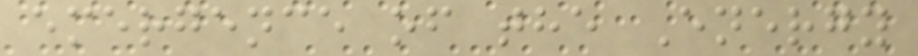emergence of the Energy
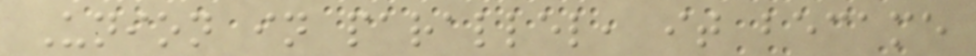Union in parallel, it became
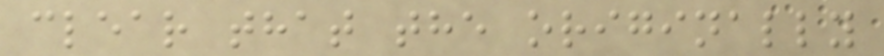clear that the originally
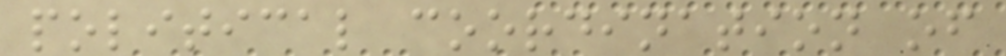political coordination of
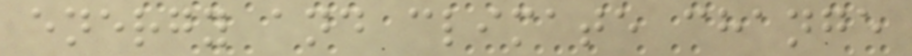energy and climate change
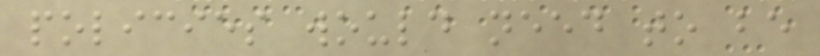policies would need to be
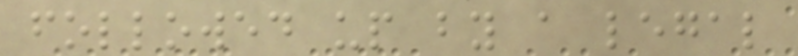followed up by a legal
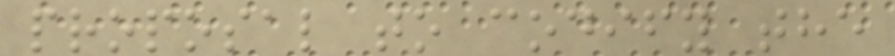proposal to codify the
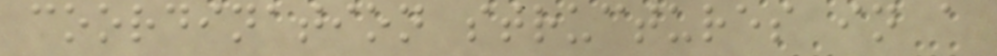coordination structures in a
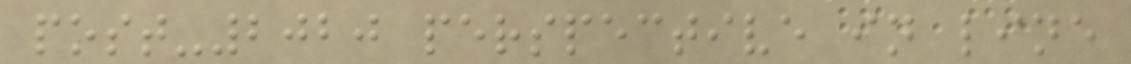post-2020 perspective in line
